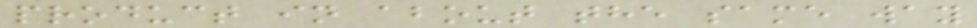product in about the same way
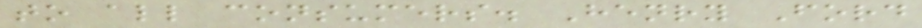to all consumers. Henry Ford
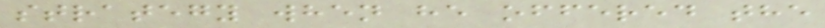strategy when he offered the
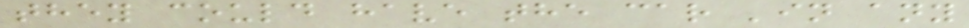they could have the car 'in any
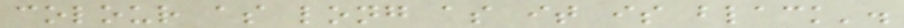colour as long as it is black'.
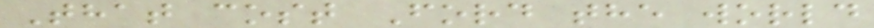That cost Ford the world
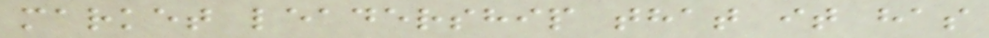market leadership that it has
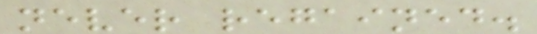never regained.
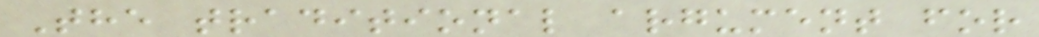The traditional argument for
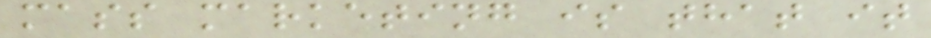mass marketing is that it
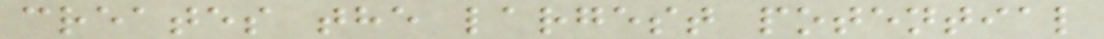creates the largest potential
